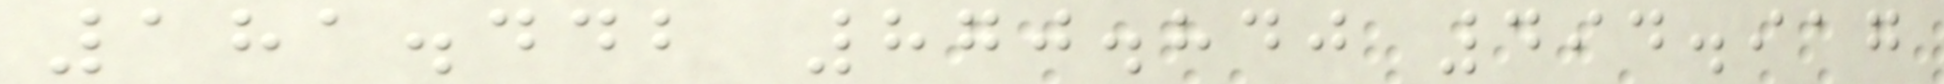181.442 870.840 494.917
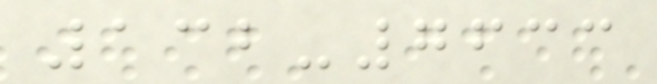132-7633
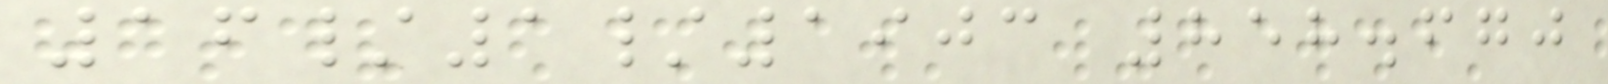16/1/1903 858.670
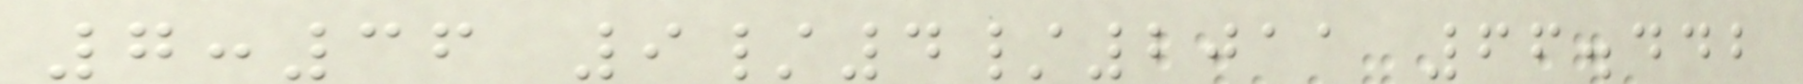7:36 9/4/2011 66.442
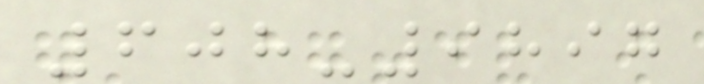608-9897
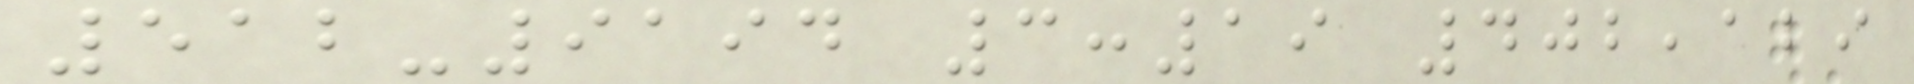512-9194 3:19 402,129
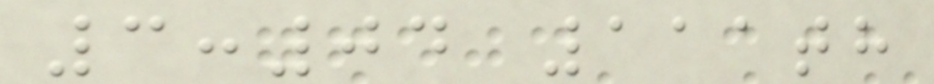3:04 111th
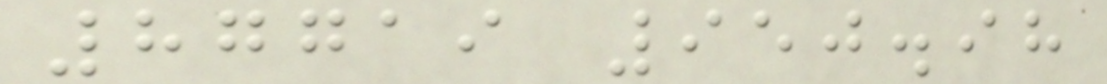87719 950.98
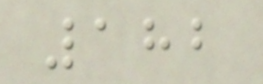182
